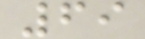69
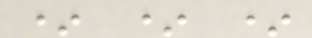* * *
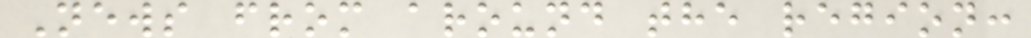News from around the region:
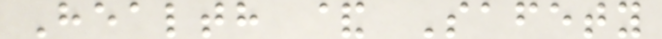Health & Safety
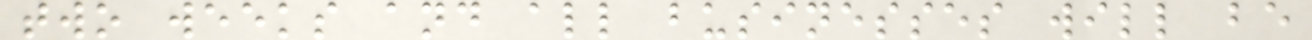two weeks and all businesses will be
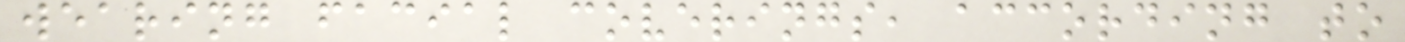wearing facial coverings, according to
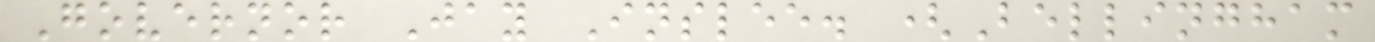Governor Jay Inslee. (Bellingham
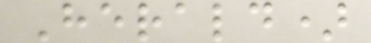Herald)
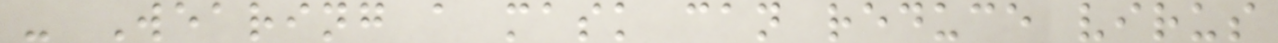- Wearing a mask can reduce virus
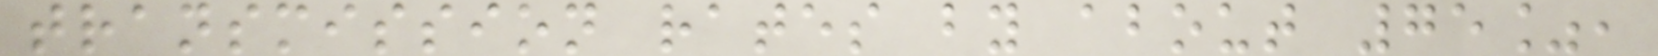transmission rates by about 75%,
